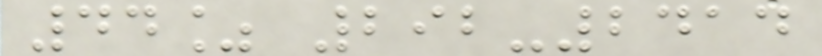44% 292-2414
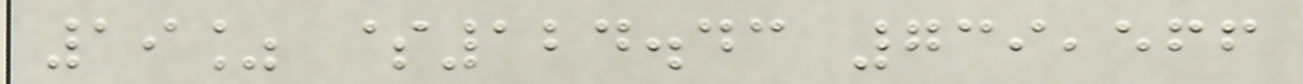19% $124.43 739,566
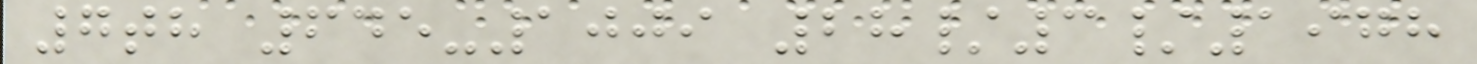7th 645-1009 28/3/1978
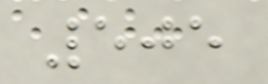505
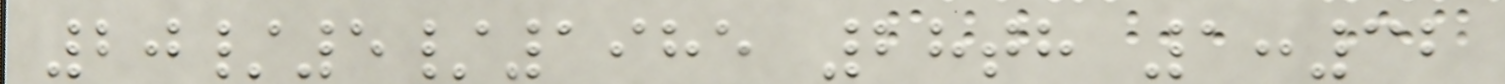20/5/1985 28th 1:32
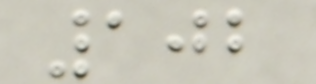102
